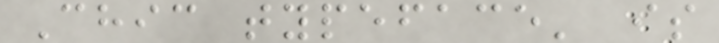Chic typeface' is
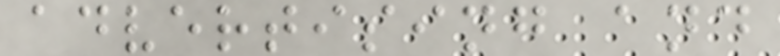advertising and
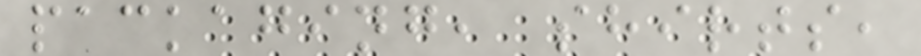packaging, shirts,
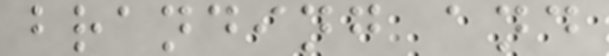branding and
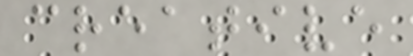creative
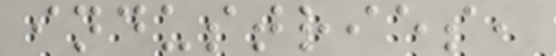industries,
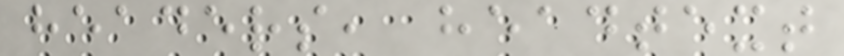headers, headtext
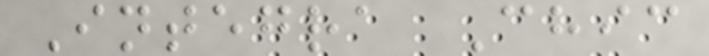Integra Chic
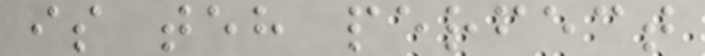is teh perfect
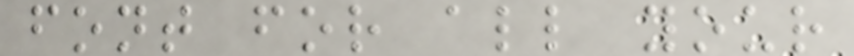font for all your
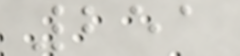251
